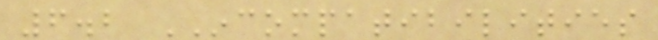6.2 INCOMPATIBILITIES
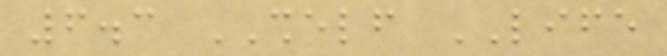6.3 SHELF LIFE
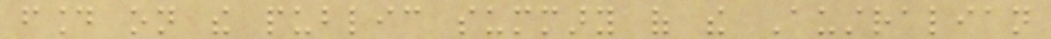found on the public summary of the Australian
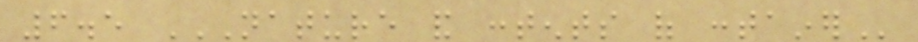6.5 NATURE AND CONTENTS OF CONTAINER
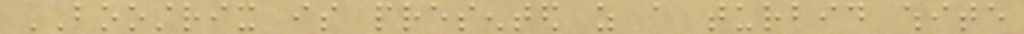BOOSTRIX is presented as a turbid white
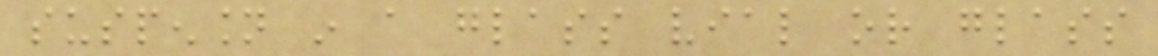suspension in a glass vial or glass
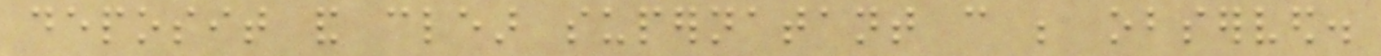deposit and clear supernatant can be observed.
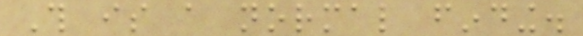This is a normal finding.
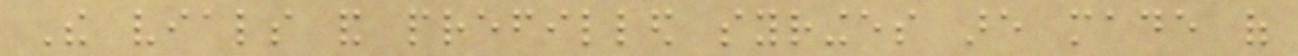The vials and prefilled syringes are made of
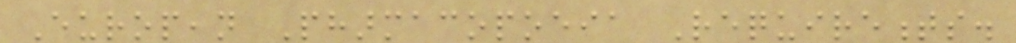European Pharmacopoeia Requirements.
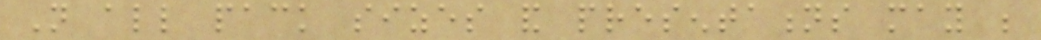Not all pack sizes and presentations may be
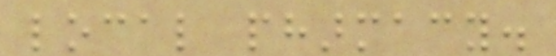local pharmacy.
